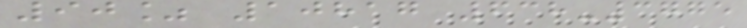90% 10817 638-3775
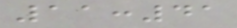11:41
